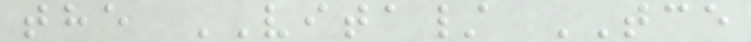the VITA/ TCE
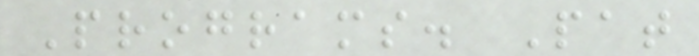Programs. Pat
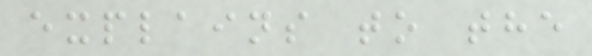explains to the
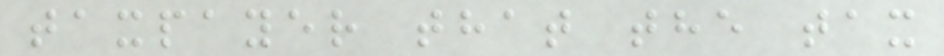taxpayer that the tax
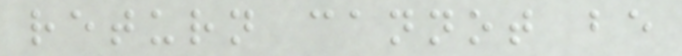return cannot be
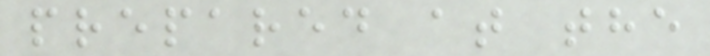prepared at the
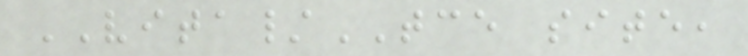VITA/TCE site,
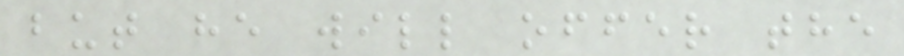but he will offer the
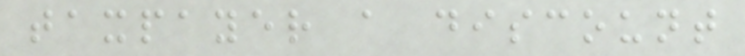taxpayer a discount
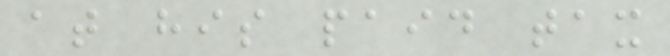at his paid tax
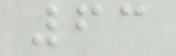63
